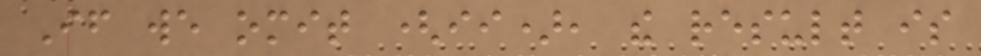If we omit (ii), the result is
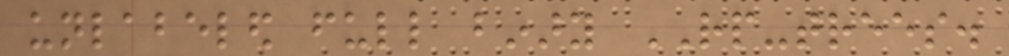unlabeled full binary RP-trees.
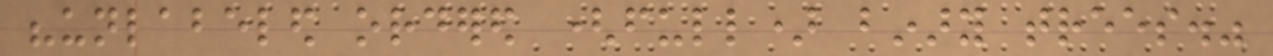"unlabeled ordered (full) binary trees."
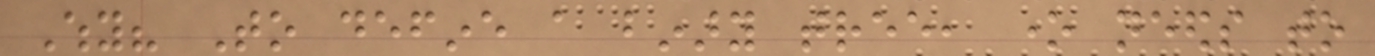Why? To define a binary tree, one needs to
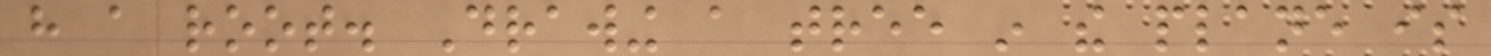have a root. Drawing a tree in the plane is
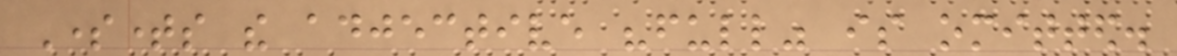Sometimes the adjective "full" is omitted.
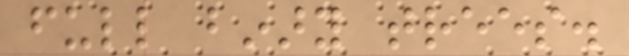full binary trees.
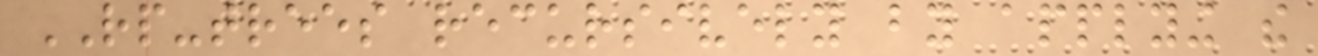RP-trees recursively by applying the
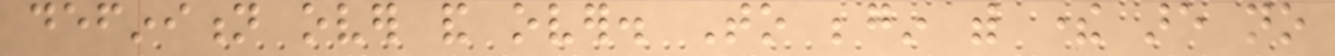definition over and over. To begin with there are no
